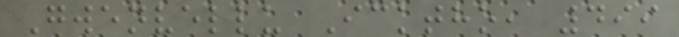Gwenvellu Icktho, 499
